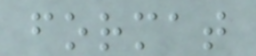format
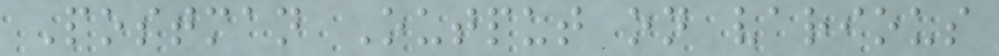Postman Output on various
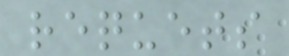requets
